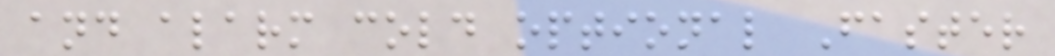and alarm cold optional Faster
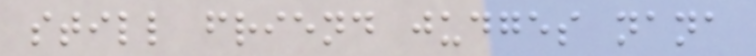still friend judges nana
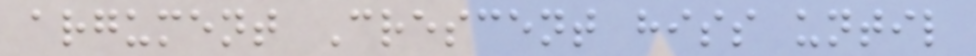argument Crescent hiss until
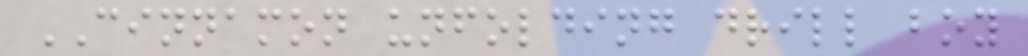CINNAMON unfolding drill boy
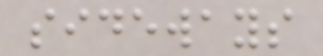sideways
